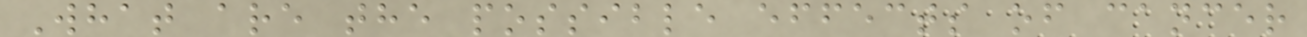What are the possible effects of cancer
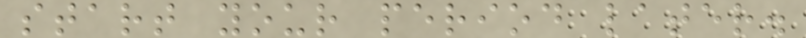start your period later.
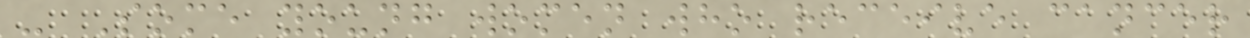- Some young women who receive cancer
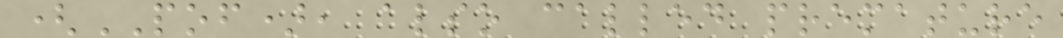(POF), also called premature
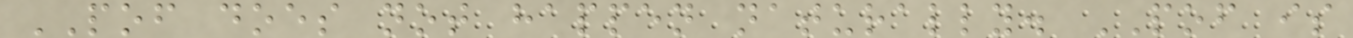POF does not happen naturally. POF is
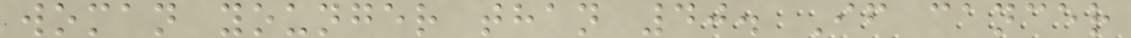woman younger than 40. If cancer
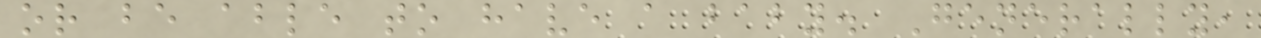or be able to have a baby. Generally,
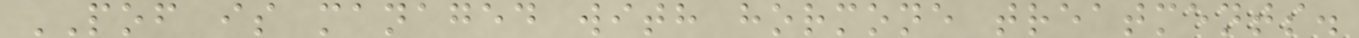POF is managed with hormone treatments.
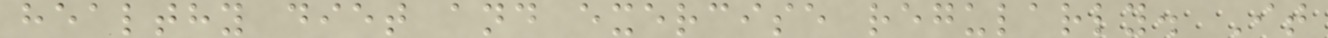healthy diet and exercise regularly. It
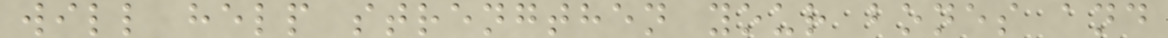will help strengthen your bones and
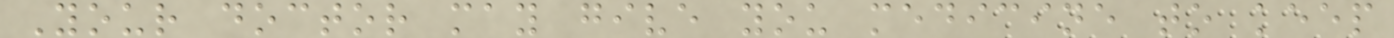Your doctor may give you medicine to keep
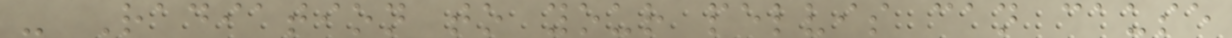- Radiation to your pelvis can cause
